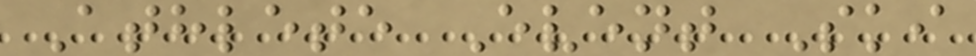Athlete Event Ski
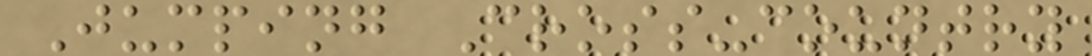Jumping Cross-country
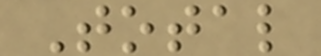Total
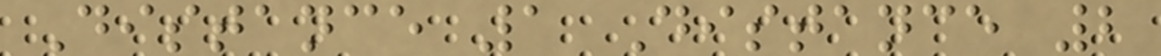Distance 1 Distance 2
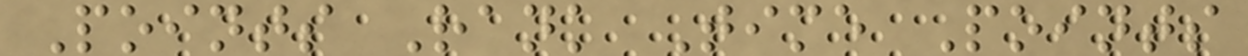Points Rank Time Points
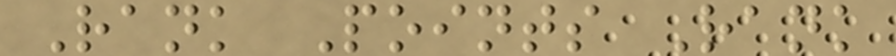Rank Points Rank
